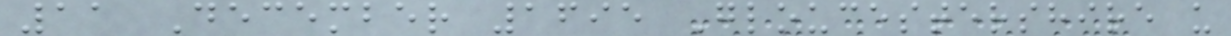11 December 1695 Gloucestershire u
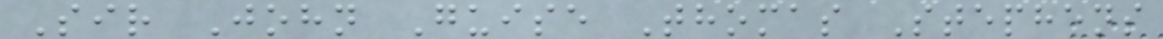Sir John Guise Thomas Stephens
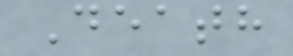Death
